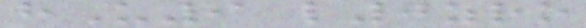hU9 l0zro
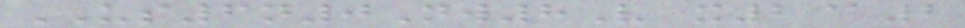US6n0Nw8V x2@2
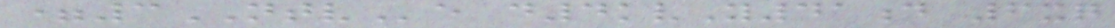=3NTVe d4kvY41d 6xq
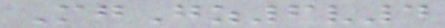MgGz6v4
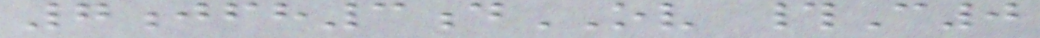7jfh3dOV #C0
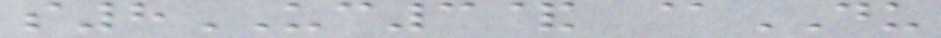s8UC3& @DU
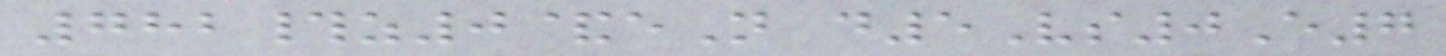782#z0&eN d5Vs0E7
